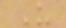U
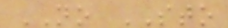NO STO
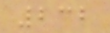232
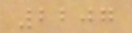2207
